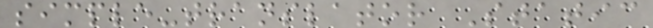simple-translator Static
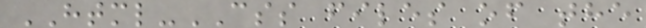HTML-CSS files of the
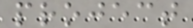project
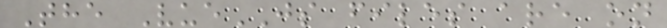The VueJS files are on
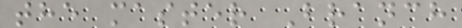the master Branch
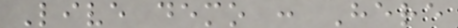Live demo : Here
